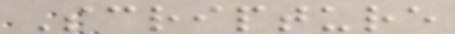Scripture
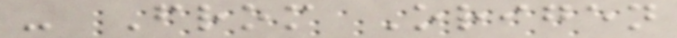- From Origen
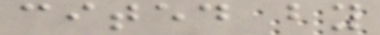cited by
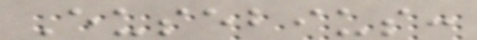Eusebius:
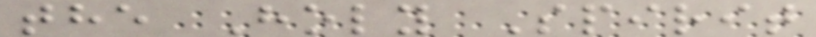the Holy Spirit
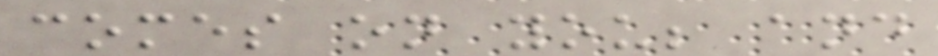comes on you; and
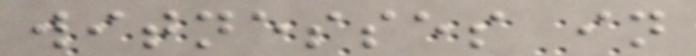witnesses in
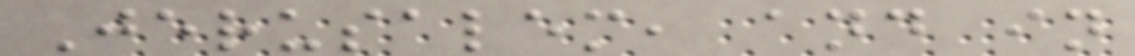Jerusalem, and in
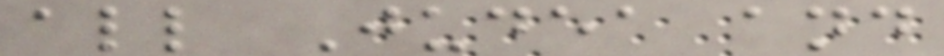all Judea and
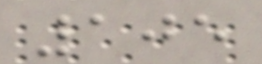105
